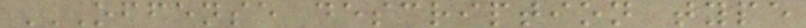OFFENSE DESCRIPTION TYPE
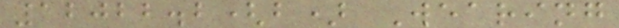12022.2(b) Wearing
